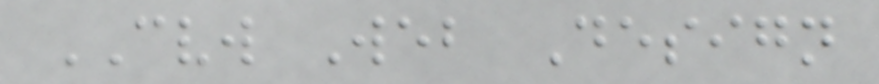CVW Web Design
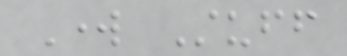Work Stuff
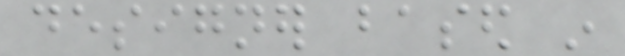designer based in
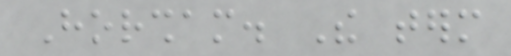Horsham. The term
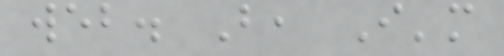web. But, I'm
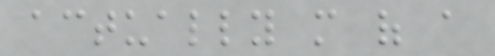actually more of a
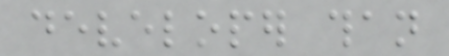developer than
